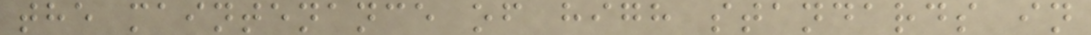the maintenance of high standards in
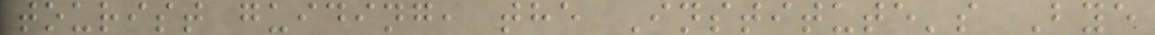tourist guiding, the Institute's Bye
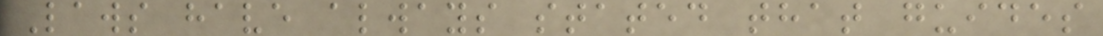Laws have always stated that guides
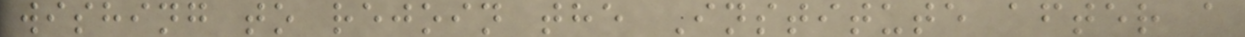wishing to rejoin the Institute after a
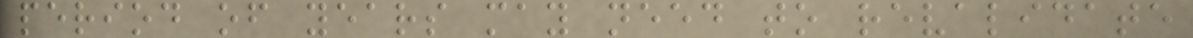period of years may need to revalidate
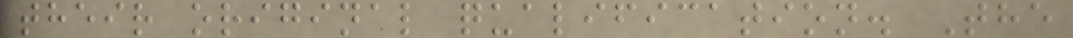their original qualification. The
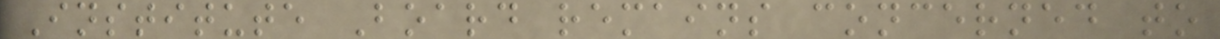Institute Board remains concerned to
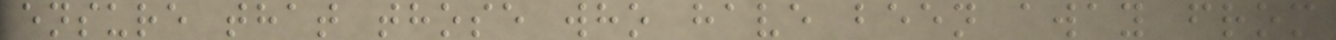ensure that those who have been away from
